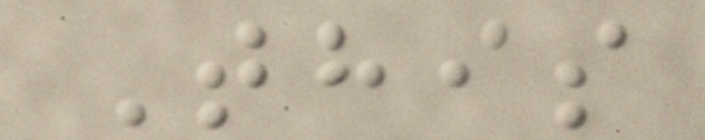This
